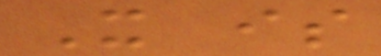It is
